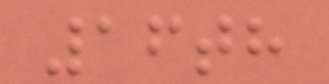16th
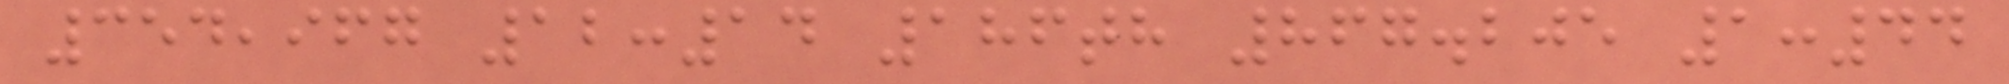354,967 12:14 186th 867.205 1:44
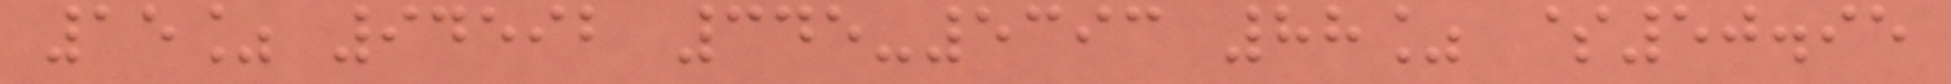15% 94592 345-5393 88% $50.95
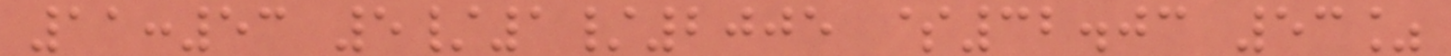11:53 5/1/2005 $32.03 53%
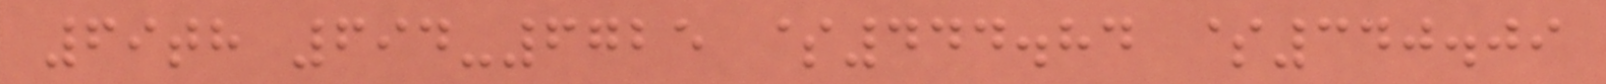69th 694-6725 $444.84 $340.09
